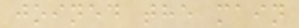joined the main
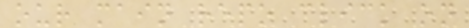our main repo click on
